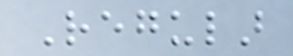Regular
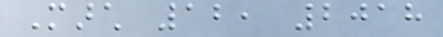March 12, 2018
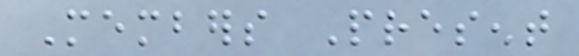Members Present
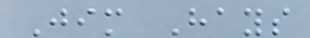Jim Hays
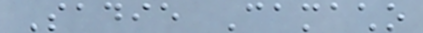Sadie Camacho
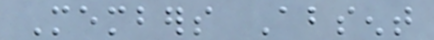Members Absent
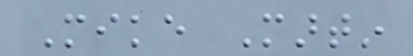Mike Martin
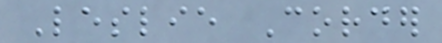Leslie Corder
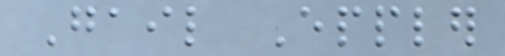Gail Eppler
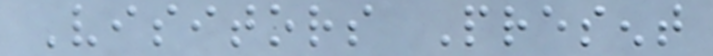Visitors Present
